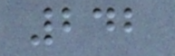242
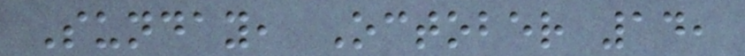Sunday, October 14,
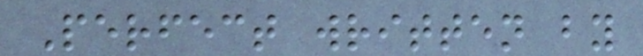Perfect written by
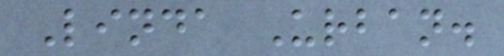Linda Urban.
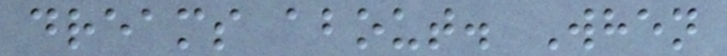dreams about. When
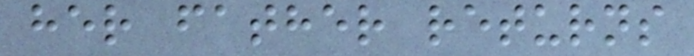her father returns
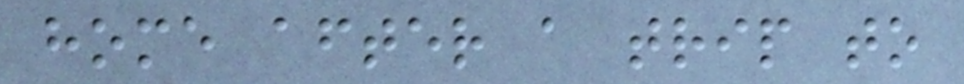home after a trip to
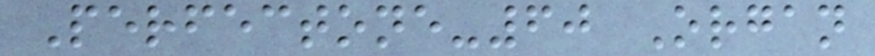Perfectone-60 Organ
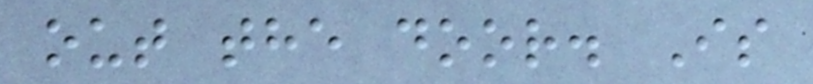out the door. Is
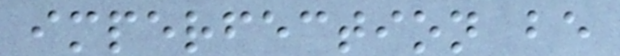imperfection be
